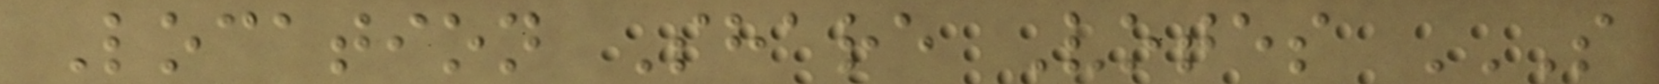Location Share Votes S
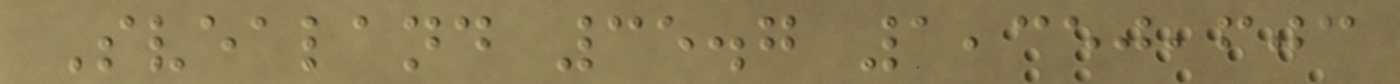Svealand 35.7 1,350,603
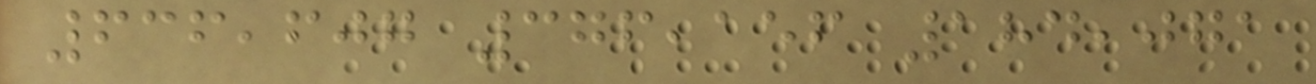636,607 376,156 184,071
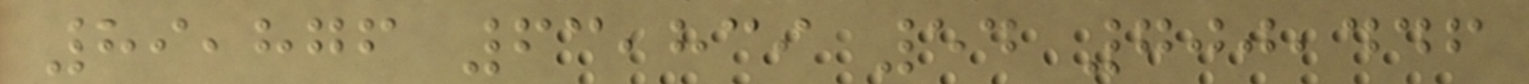89,876 63,839 54 700,446
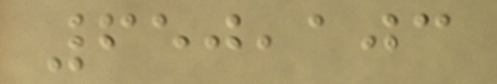650,103
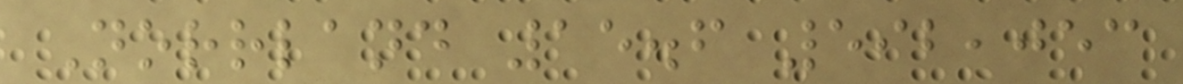Norrland 15.6 592,053
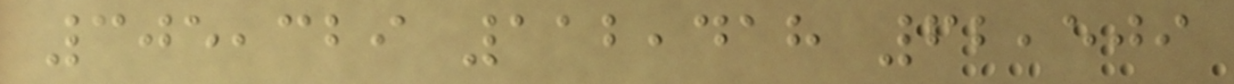305,329 112,418 62,509
